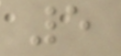5
